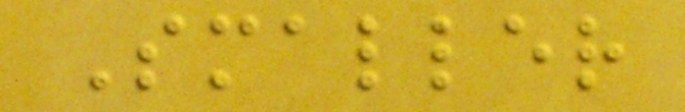Smaller
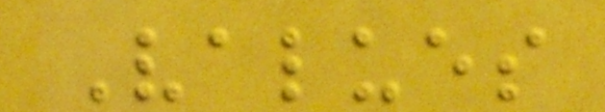Values
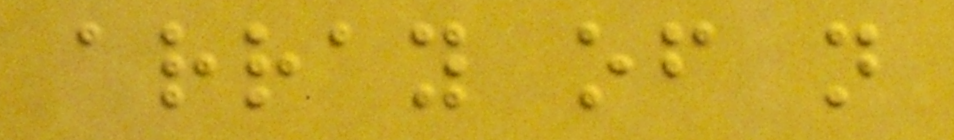array of n
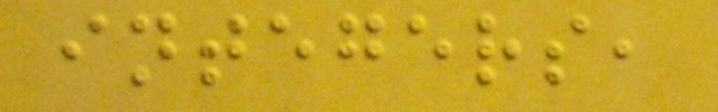integers,
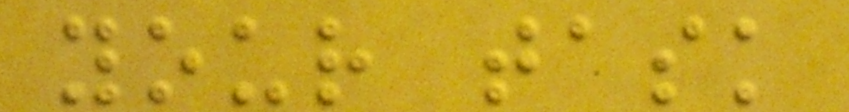your task
